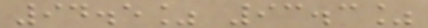94.5% 93.3%
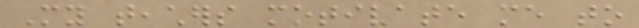My teachers motivate me to
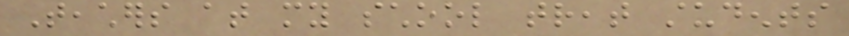Teachers at my school treat students
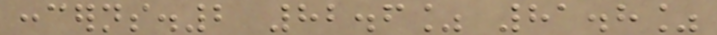concerns.2 82.6% 81.8%
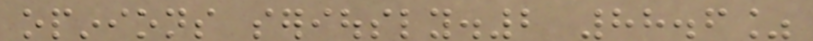opinions seriously.2 88.6%
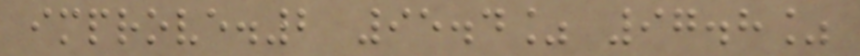improve.2 95.4% 97.8%
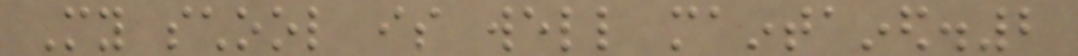My school is well maintained.2
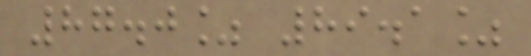87.0% 89.1%
